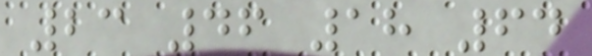23 46 18 64
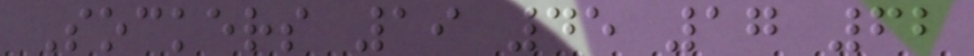Sockers 19 45 17 62
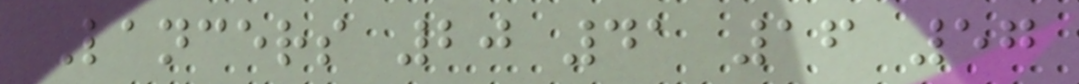Lancers 20 41 16 57
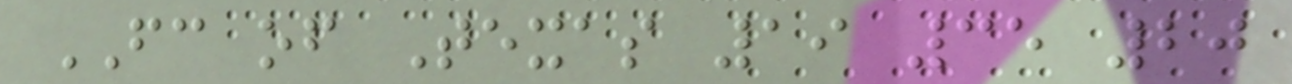FC of Texas 19 35 20
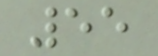55
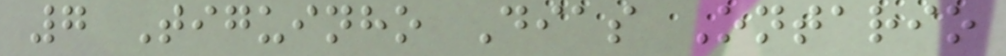7 Tiguinho Dias Ontario
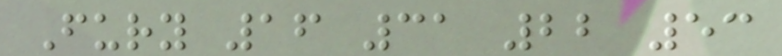Fury 16 31 22 53
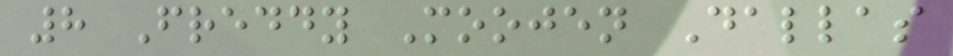8 Freddy Moojen Dallas
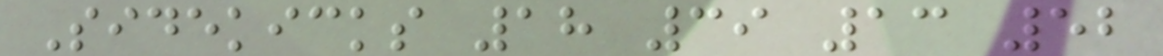Sidekicks 18 39 13 52
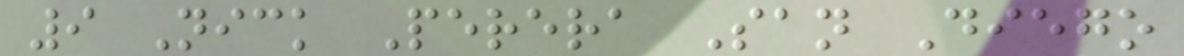9 Nick Perera San Diego
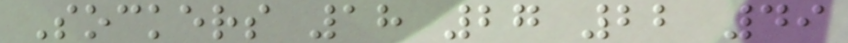Sockers 18 27 22 49
